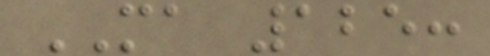MA 125:
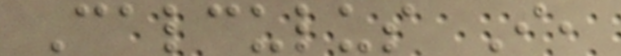Calculus I,
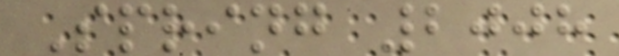Spring 2008
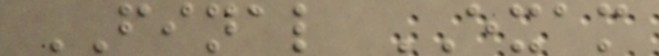FINAL EXAM
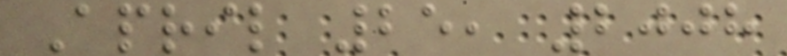April 25, 2008
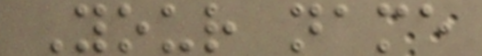Your name
